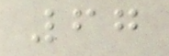67
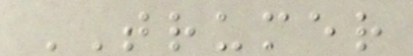TRUMER
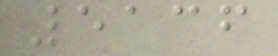5136
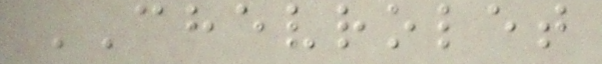CHEVROLET
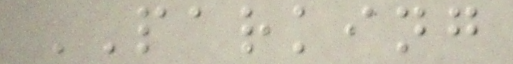PARKING
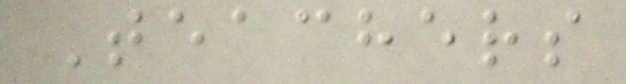Teachers
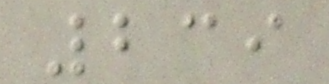239
